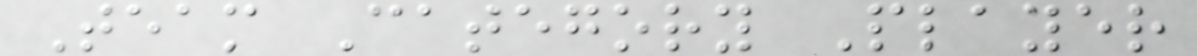Team Category Player
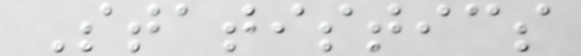Statistics
